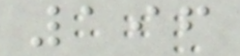196
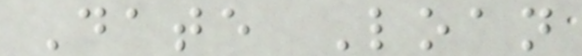Date Loan
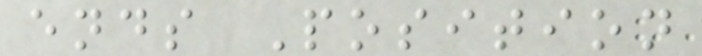ends Position
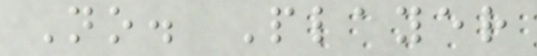No. Player
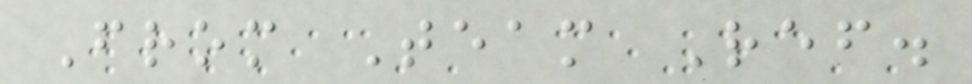From Team Ref.
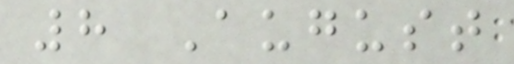8 August
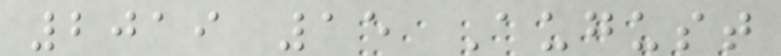2019 15 August
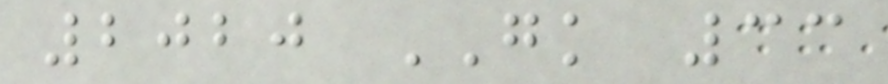2020 GK 33
